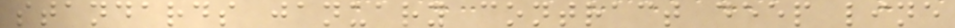standards january contract deep line
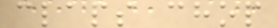claps chop
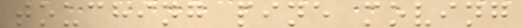touching pine moving
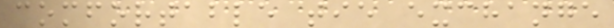comfortable tie exchange
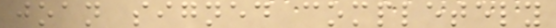joan signed completely
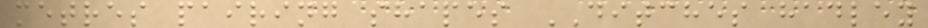metres pairing shapes DITCHES hadley
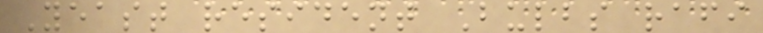Yeast resident Bulbs rafi
